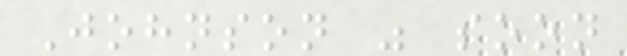Johnson was soon
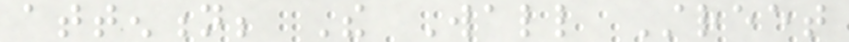attention; The Wall Street
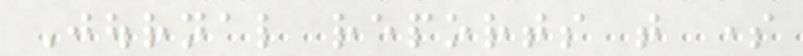Journal reports that some
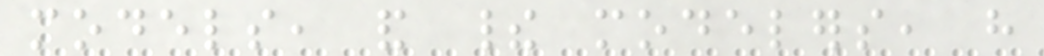models, and their modelers, have
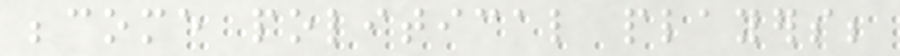become political players;
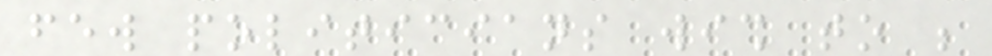few politicians wish to be
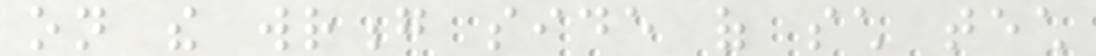on the wrong side of such tech
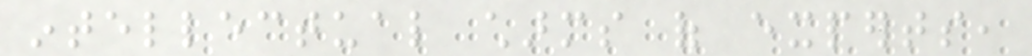intellectual charms of experts,
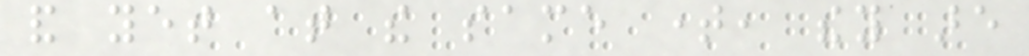and yet at the same time, they are
